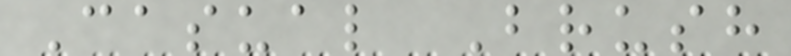Casual Brush
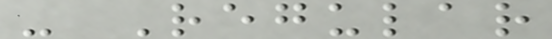- Regular
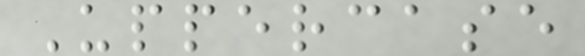Uppercase
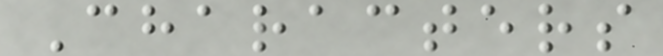Characters
